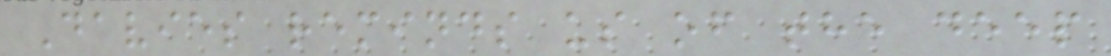Davies reminds us of the deep
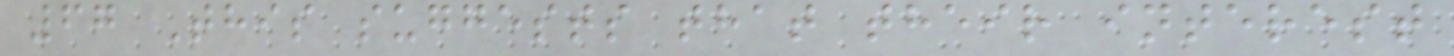67 This suggests that their interest
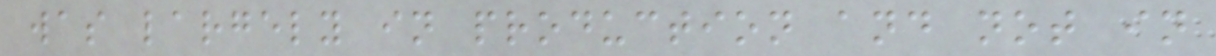was largely in production and not in
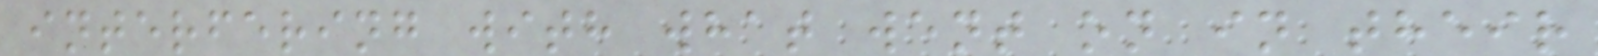interfering with what went on in their
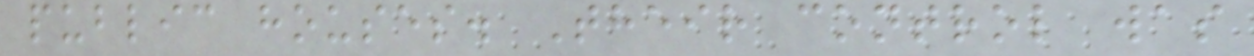public houses. Their control was
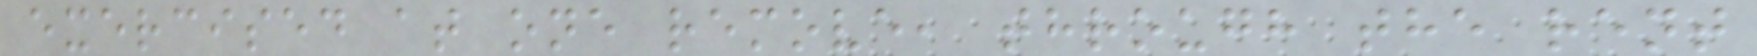exercised at one remove, through the rent
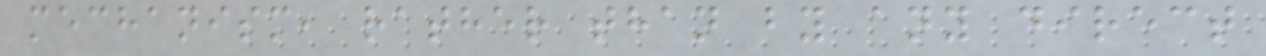mechanism, rather than by any direct
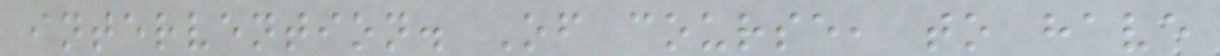intervention. Of course, to have
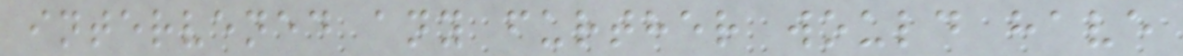intervened any further would have
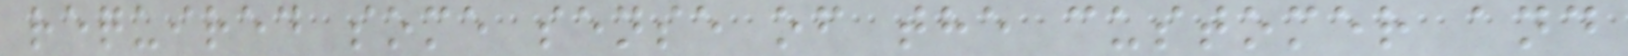required some sense of the customer and
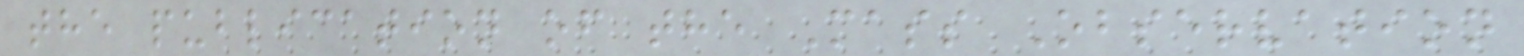the publication of the Mass Observation
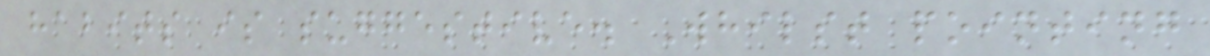habits is suggestive. Whilst pointing
